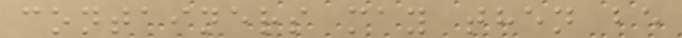containers may then be
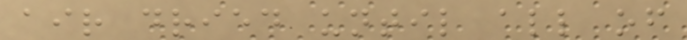air dried until all of
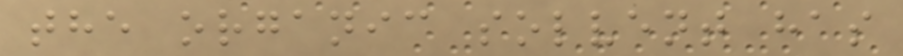the organic solvent has
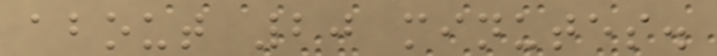about 20 minutes.
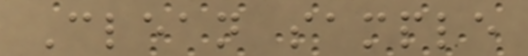Clean sample
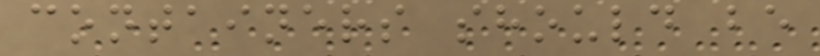containers should be
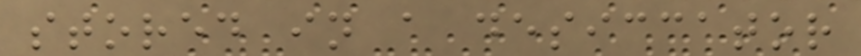stored in a desiccator
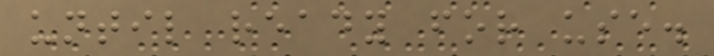until ready for use.
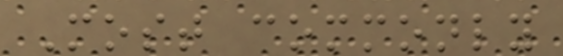Most commonly
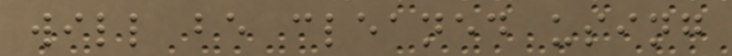will be cleaned using
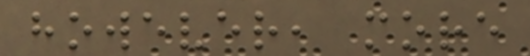however, more
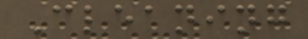Cleaning
